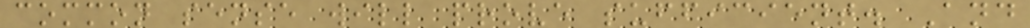common sense will prove sufficient. And
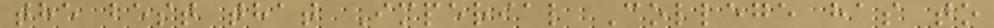the best that Imperial College has to
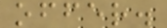offer.
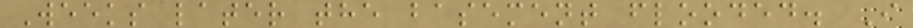Weeks later the basement flooded. I
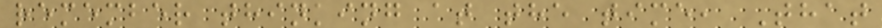remember thinking at the time, That
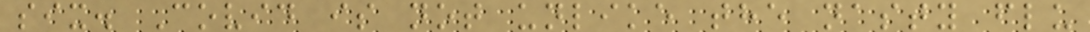six. Covid is not unlike the nasty flu
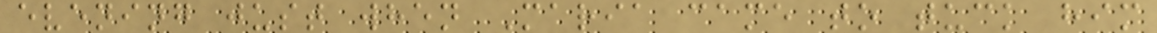evening just when Maria came to tuck him
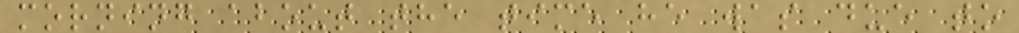morning about the time he was due to
